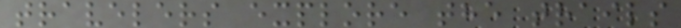travelers explore the trails
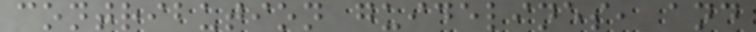contribution guidelines, and
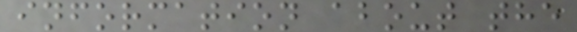information about the
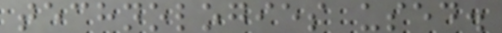technologies used.
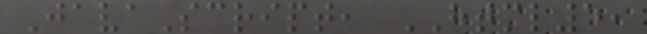JavaScript, HTML5,
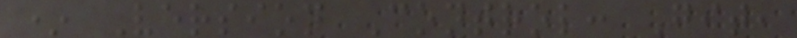* Version Control: Git,
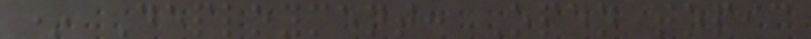* Deployment: Open topic
